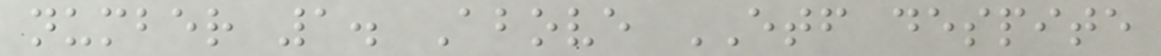number 1. Above ETF despite
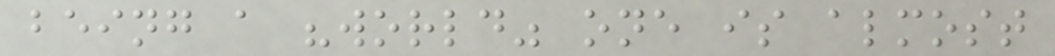being a "world" one is almost
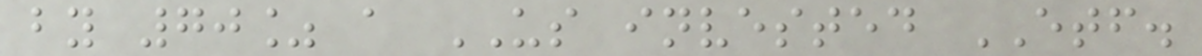by 70% a US invested ETF.
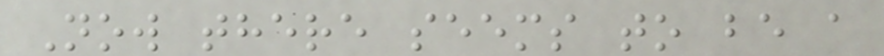Now there seems to be a
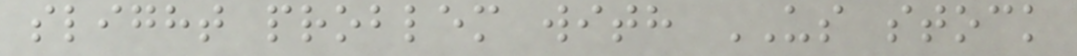slight problem with US stock
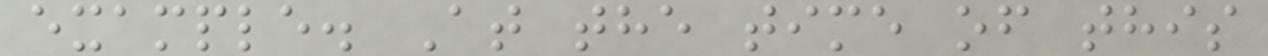example. At the time of this
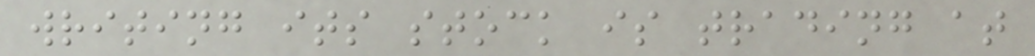writing its stock is trading at
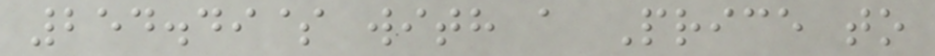254.49$ with a Price to
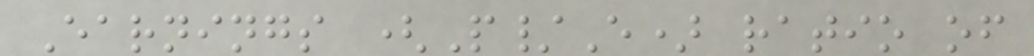Earnings (P/E) ratio of
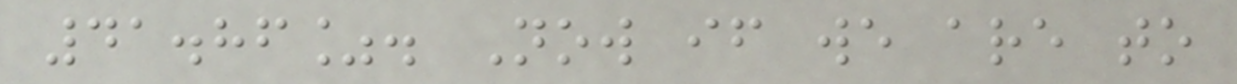41.86%. Now if we are to
